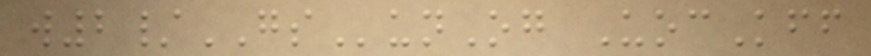w2/GSunOg UocKff
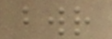bwr
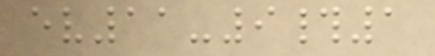ev11-9#1
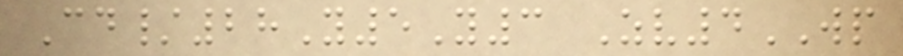Cd/28Y5Y3 Zv4WP
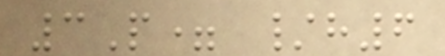3P= /h6
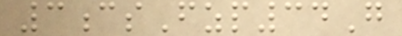3csFzp34G
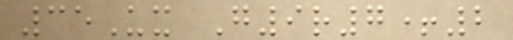35Ux G9r7+2
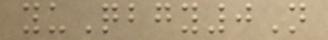yuQbgy0N
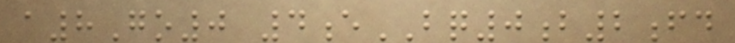a8Go0 4eBQ0b2fd
